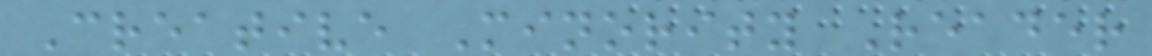Creative Minority Reader
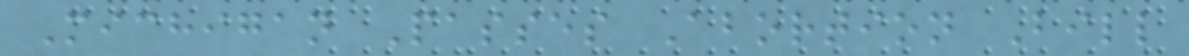Michigan Passes Abortion Bill
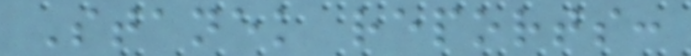Stanek reports:
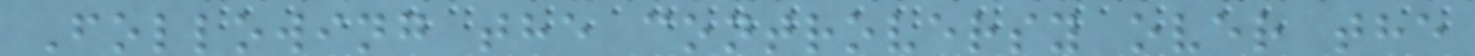Following the controversy over the
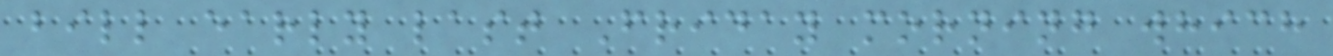bill early last Friday morning which
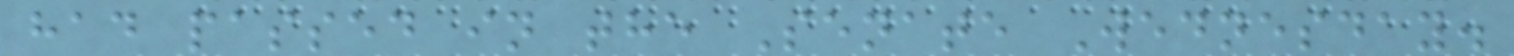had passed in the Senate Wednesday.
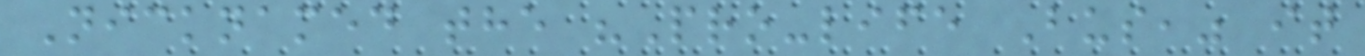Nicknamed the "Pro-life Bus," it
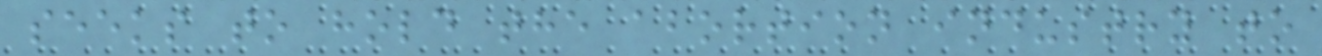seeks to hold the abortion industry to
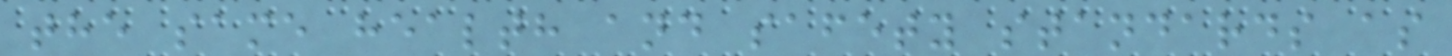the same health and safety standards as
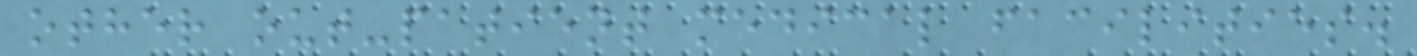other out-patient medical facilities.
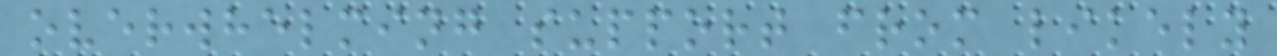overwhelming support from likely
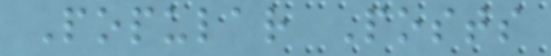Popular Posts
